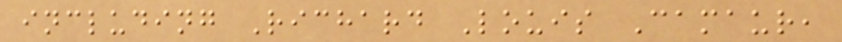including Richard Louis Camaur,
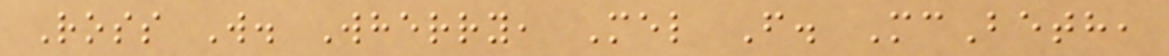Ross W. Wherry, Mel F. McBeth,
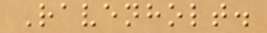Ravenholt.
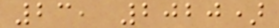23, 2020)
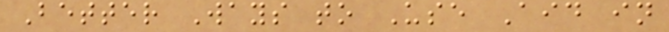Better Ways to Use Aid in
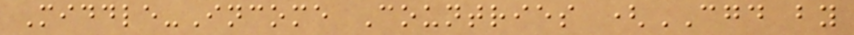Middle-Income Countries (CGD by
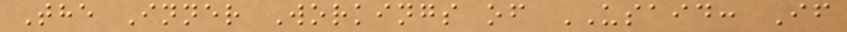The Inner Workings of USAID: If
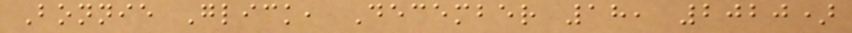Bonnie Glick, December 18, 2020)
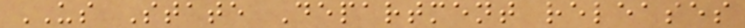US State Department releases
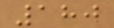180
